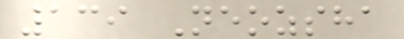139 Neozsha
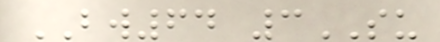BW64 3SU
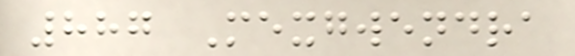887 Mexgwendra
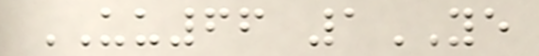UU66 1YE
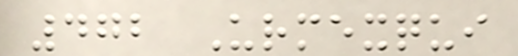472 Urmexqui
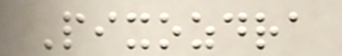Pixozdra
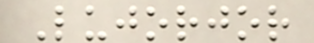Lujorjor
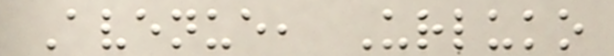Avenue, Urluko
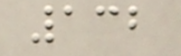132
